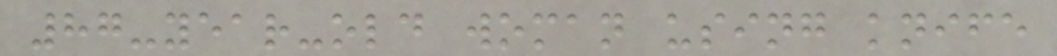87-year-old woman using knife
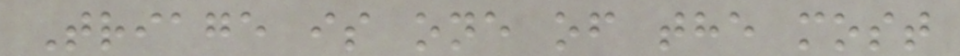Triage is one of the most
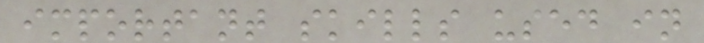important skills used in
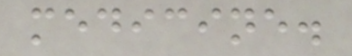medicine.
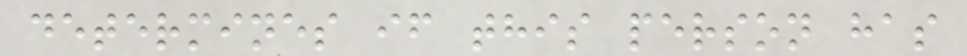determines if this person has
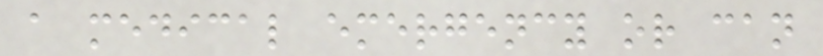a medical emergency or can
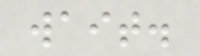wait.
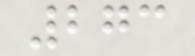273
